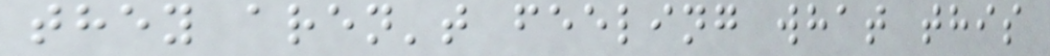they aren't feeling what this
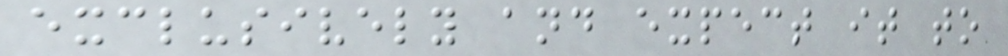exclusively and expect it to
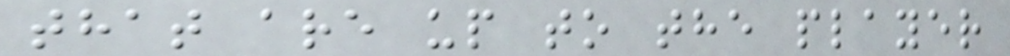that are up to the player
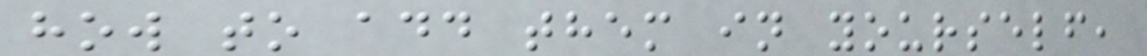how to add them in yourself,
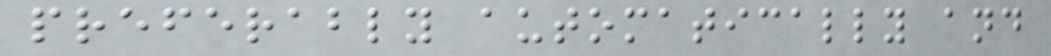preferably automatically and
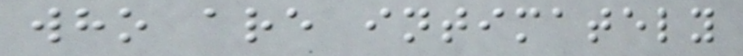who are intimately
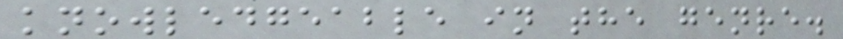knowledgeable in the genre.
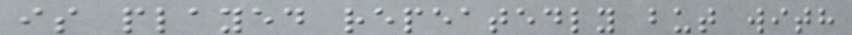is played repeatedly but with
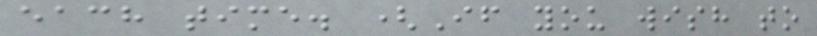each time. (If you wish to
